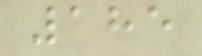185
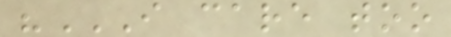"I CARE TOO
